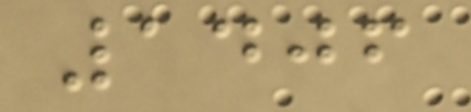1406
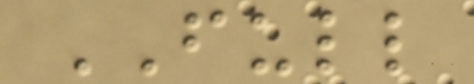FULL
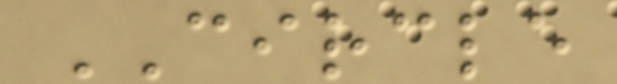CIRCLE
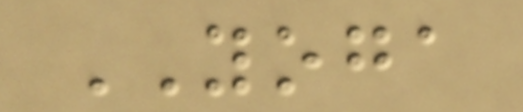YOGA
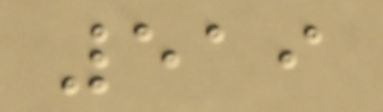519
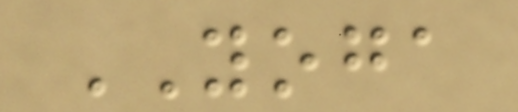YOGA
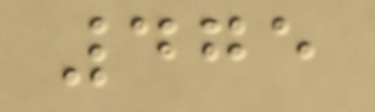475
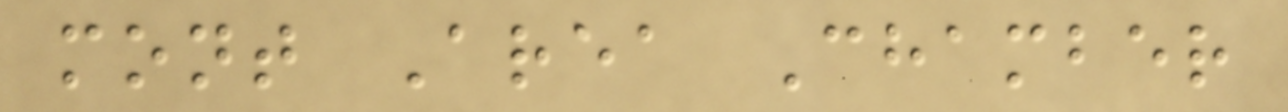mont Area Chamber
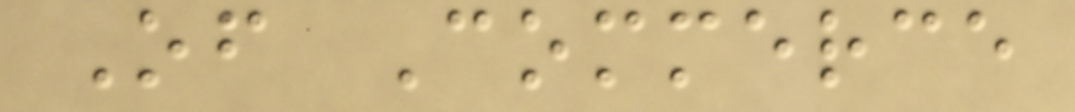Of Commerce
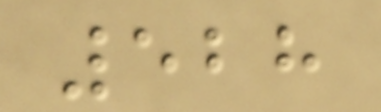528
